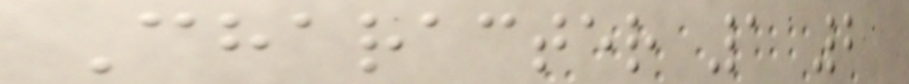Character 1 2
